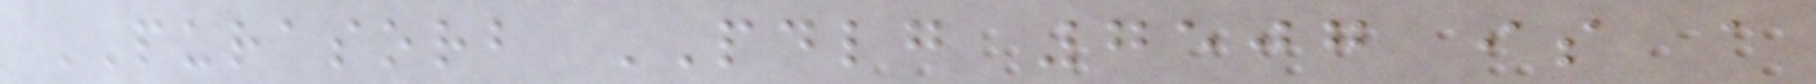PURASORB PDLG 7507 is a
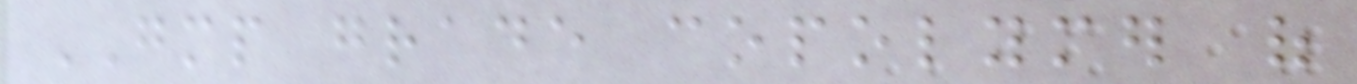GMP grade copolymer of
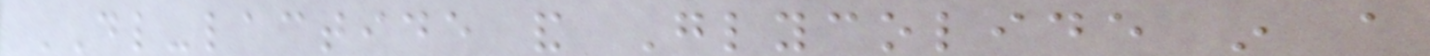DL-lactide and Glycolide in a
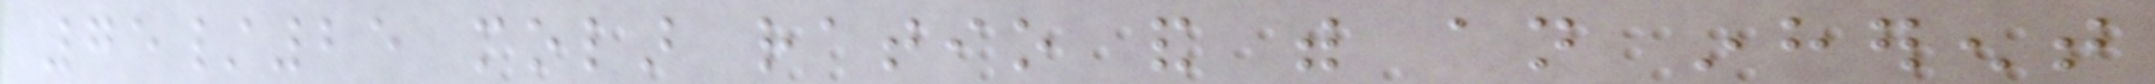75/25 molar ratio and with an inherent
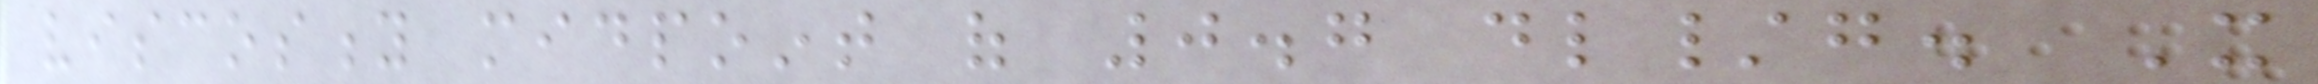viscosity midpoint of 0.7 dl/g. It
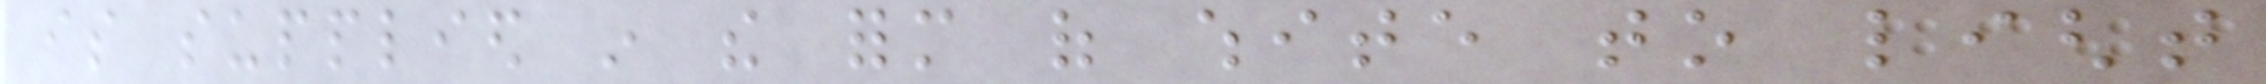is supplied in the form of white to light
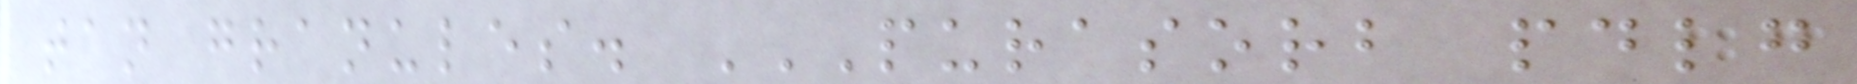tan granules. PURASORB PDLG
